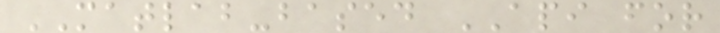MATLAB-based API for
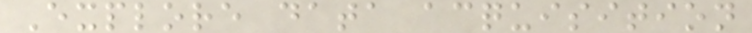Explore data acquisition
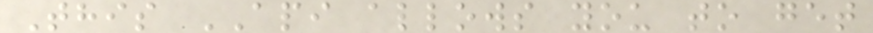This API allows you to get
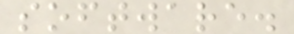software.
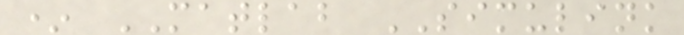* MATLAB SIMULINK
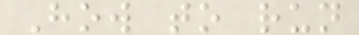How to run
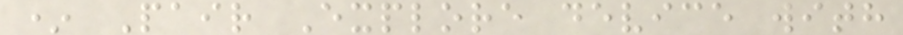* Pair Explore device with
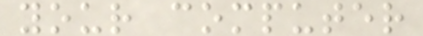your computer
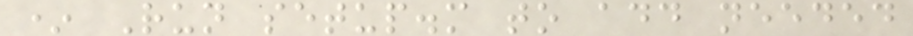* Run setup.m to add needed
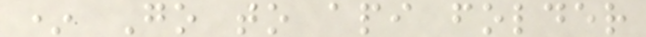* Go to api folder
